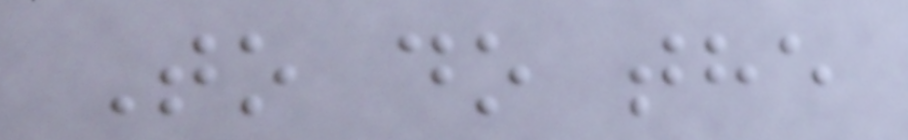To do the
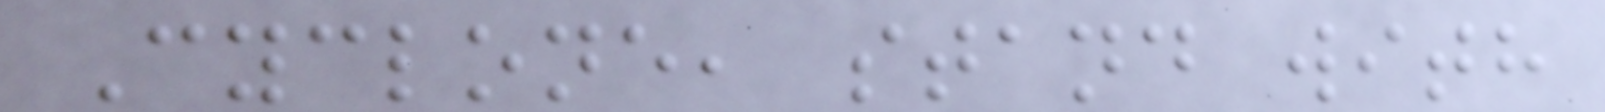Cyclone, stand with
